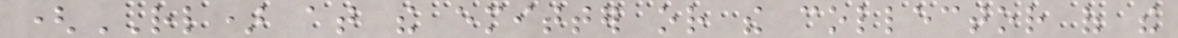(RL) at the emitter or the collector of the
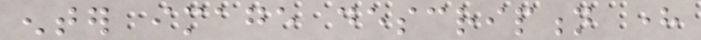enter image description here
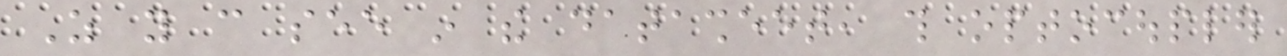As you can see in the datasheet, this optocoupler
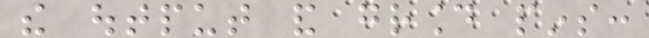the output and ground pins:
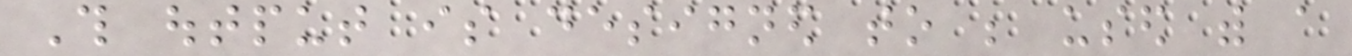This output is designed to be used with a
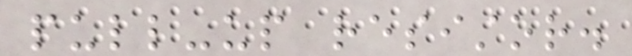pull-up resistor.
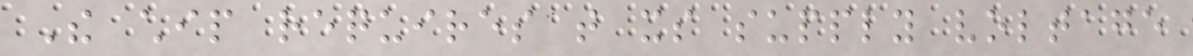The chip requires that its supply voltage
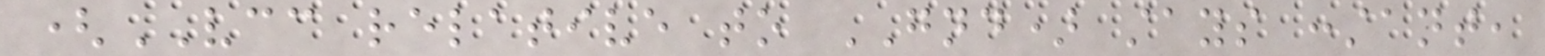(VCC relative to GND) stays constant,
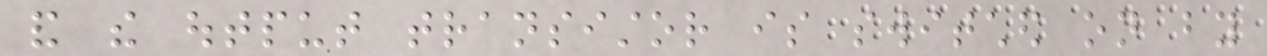and the output transistor is switched on by
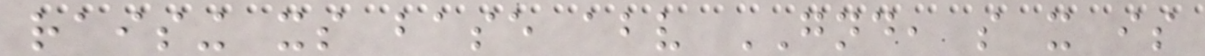raising its base above GND, so it is
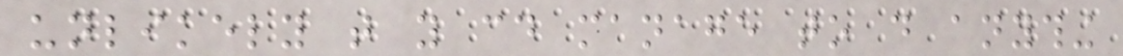unlikely that you could manage to do anything
